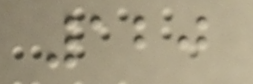120
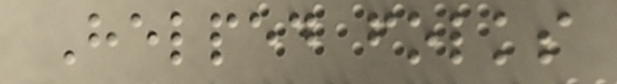Helped folks
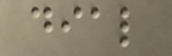dial
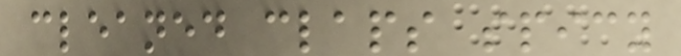cleaned claps spicy
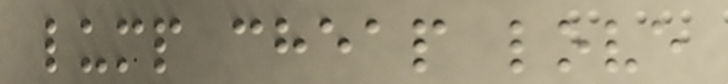lump cheap love
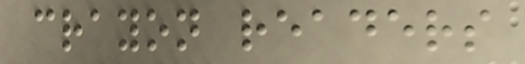crayon readers
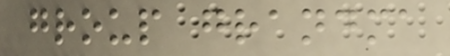group grandma
